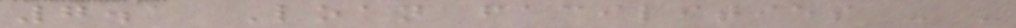7.1 Loan facilities - -
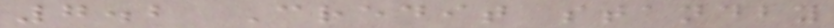7.2 Credit standby
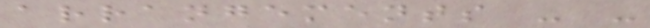arrangements - -
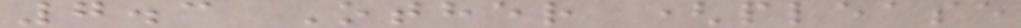7.3 Other (please
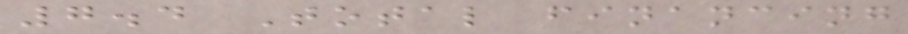7.4 Total financing
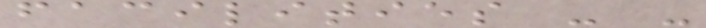facilities - -
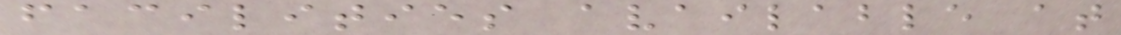facilities available at
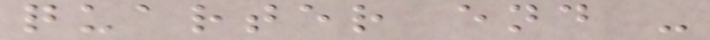quarter end -
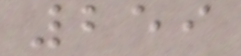259
